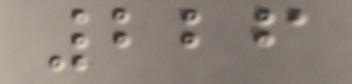226
